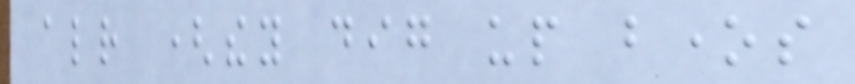already (they dig up bones
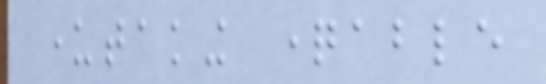undertaking questionable
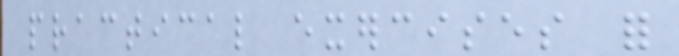practical exercises for
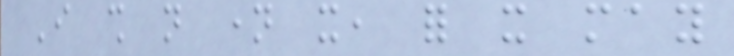I shall not name it, for it may
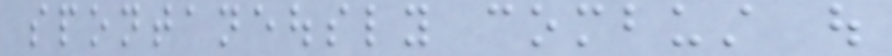spontaneously combust out
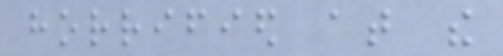horrified at the
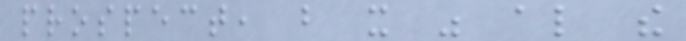prospect, but it was also the
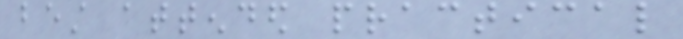best attended practical
